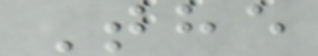The
